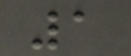1
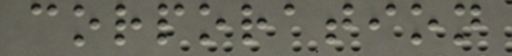corporation
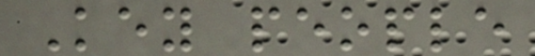Key people
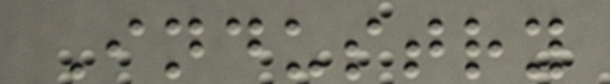Industry
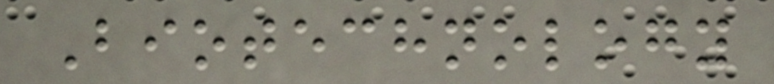Biotechnology
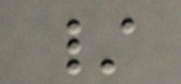/
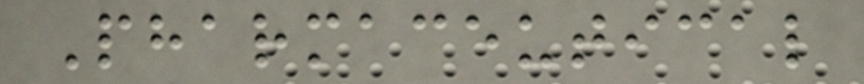Pharmaceutical
